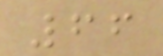66
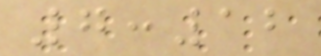7:12
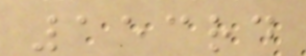153rd
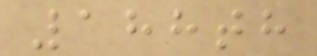188th
